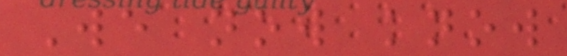We now know
